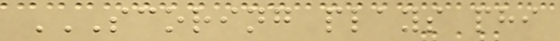SCORING PLAYS PHI
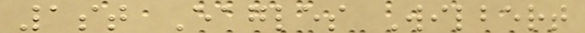1st Eagles Wilbert
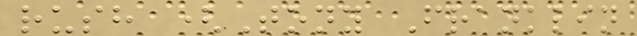rush (Tony Franklin
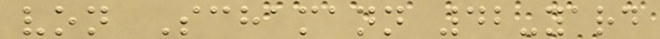von Schamann 42-yard
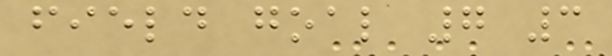field goal 7 3
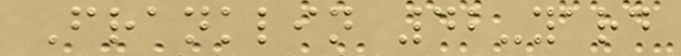Franklin 42-yard
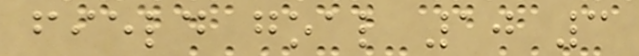field goal 10 3
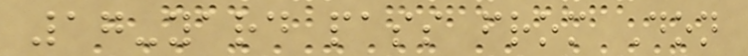17-yard pass from Don
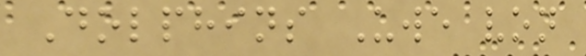Dolphins Uwe von
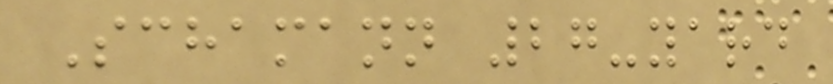Schamann 27-yard
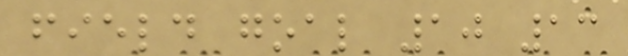field goal 10 13
